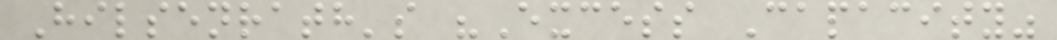Hilsenrath's "Excess Capacity"
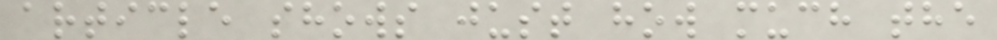article shows just how much the
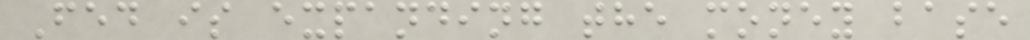Fed is expanding the money base
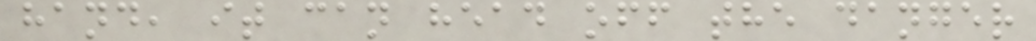hand, it can head off the danger
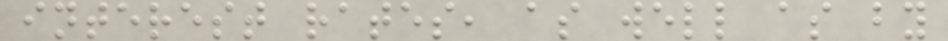interest rates, as well as by
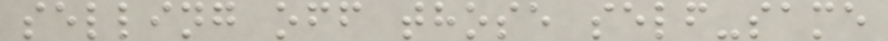selling off those self-same
